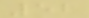52
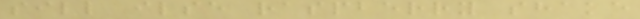sill ilse raspberry shake
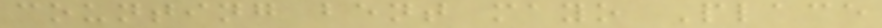counting bent mayo Place
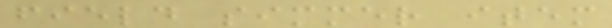field simmer item
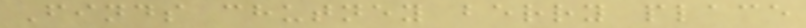Finds chutney berry place
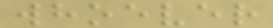whoever
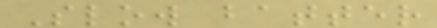Slow batter
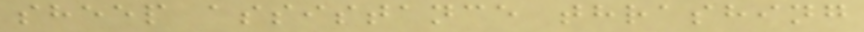sheep assistance thrashing
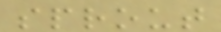sprout
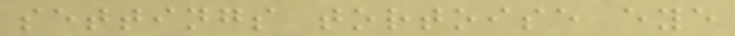settings tortoise eye
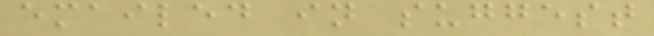emailed in suggest
